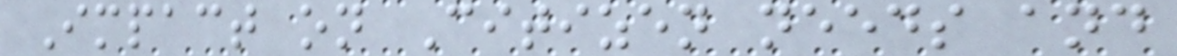Impact on Citizen needs and
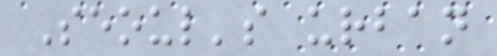Seoul's urban
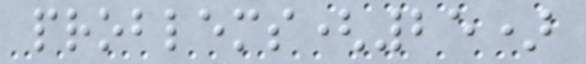problems(25)
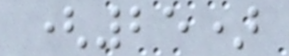(25)
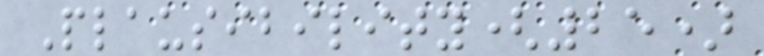Plausibility(25)
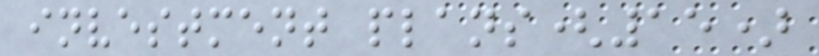investment plans(15)
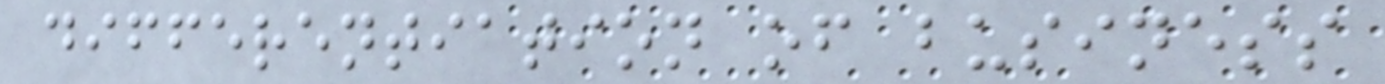differentiation of business
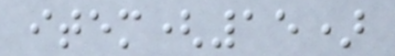item(15)
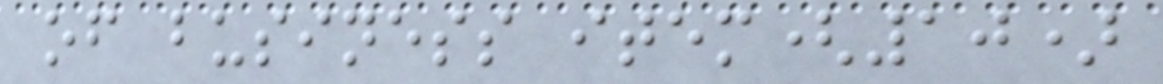of business item(10)
